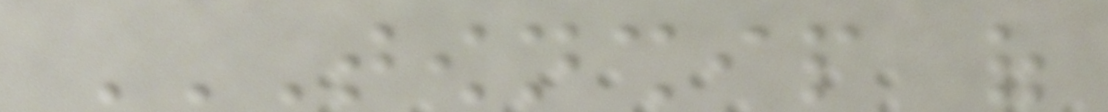TOWNSHIP OF
